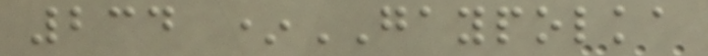234 *GAYPOLKA
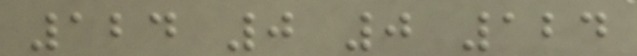124 0 0 124
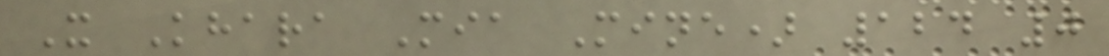X Khara Mia Mine) 124 0
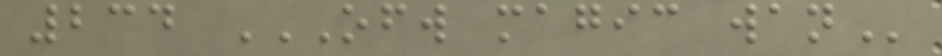234 OFW MAGIC WAN
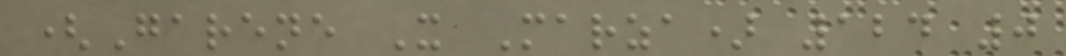(Garene X Marza) 124 0
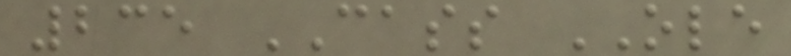235 CASS OLE
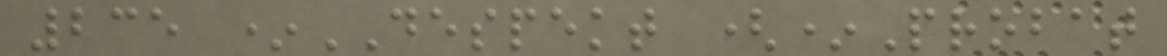235 *DESPEKT (*Probat
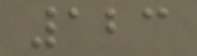123
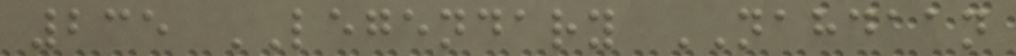235 LEGENDARY NAHDAAN
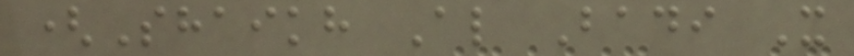(Shaikh Al Badi X
